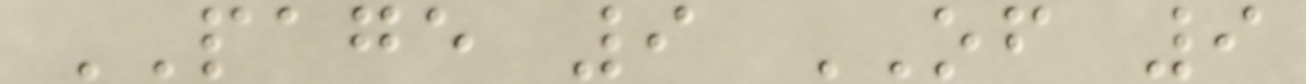PAGE 9 OF 9
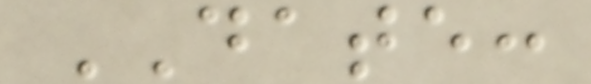DATE:
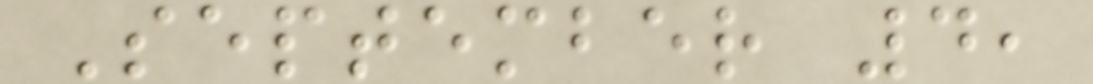September 4,
